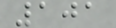101
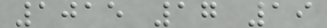1015 17 19
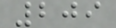209
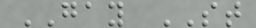GAY ST
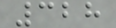328
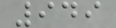949
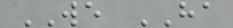WE HA
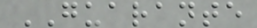GUARANTE
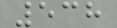538
